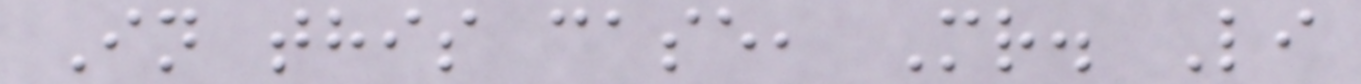In this case, Mr. Li
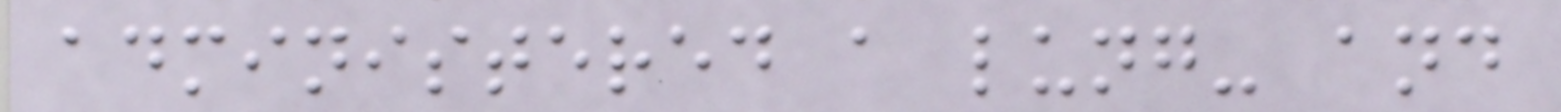administered a lung- and
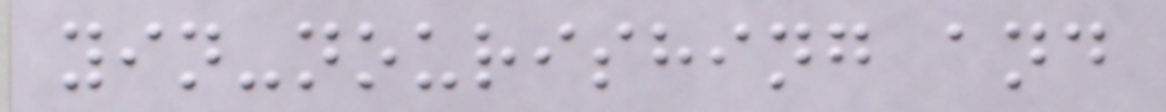yin-nourishing and
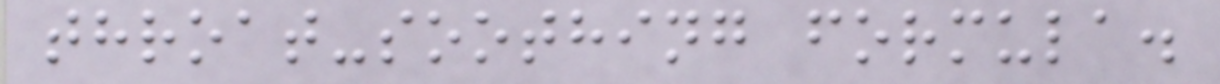throat-soothing formula.
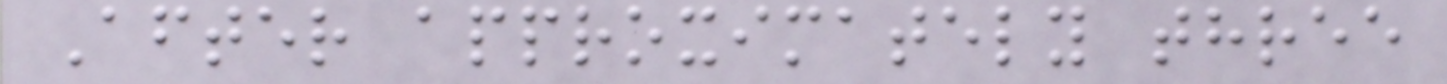After approximately three
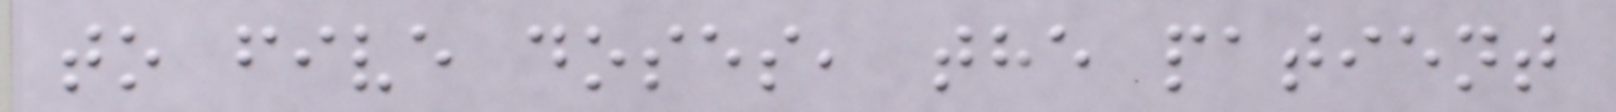to five doses, the patient
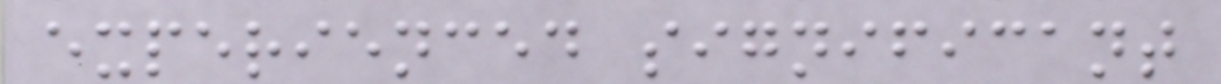experienced significant
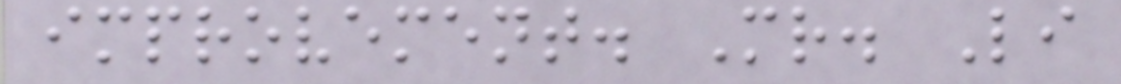improvement. Mr. Li
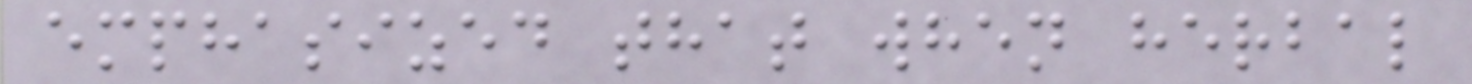emphasized that when herbal
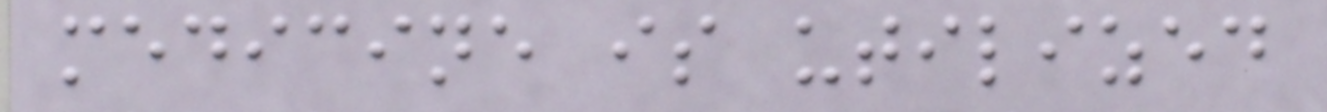medicine is utilized
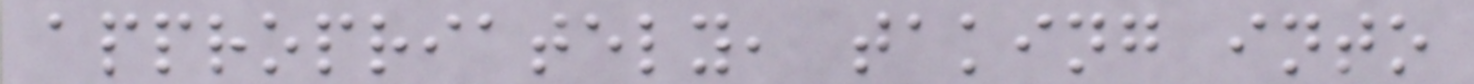appropriately, taking into
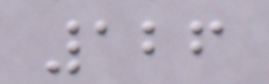126
